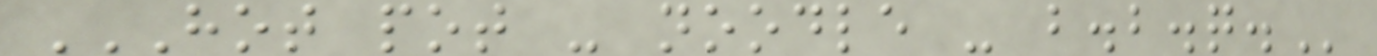HOT POT - NOODLE - B.B.Q.
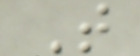T
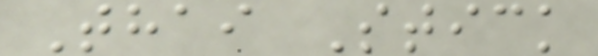Thai Stick
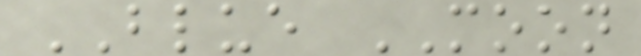BLUE MOON
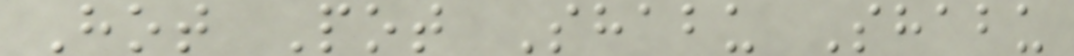Hot Pot Shabu Shabu
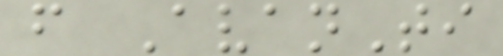f AvanTi
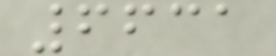6631
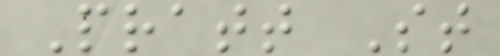Pratt St
